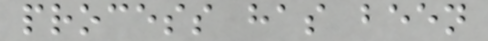process has been
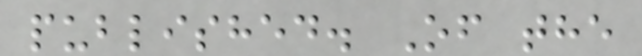published. Of the
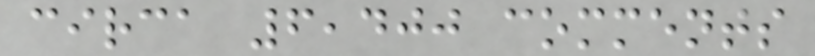circa 6,400 comments
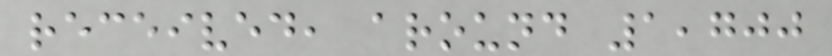received, around 1,700
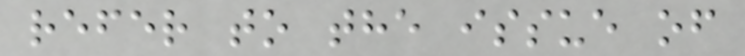refer to the issue of
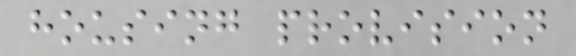housing provision
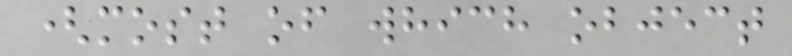(most of which object
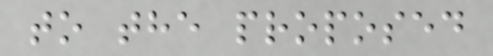to the proposed
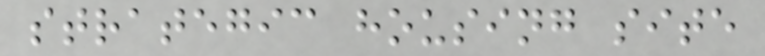strategic housing site
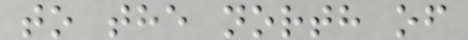to the north of
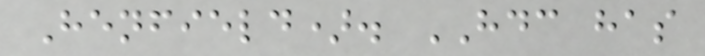Henfield). HDC has
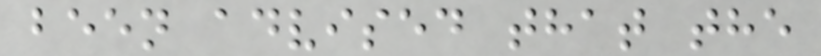been advised that the
